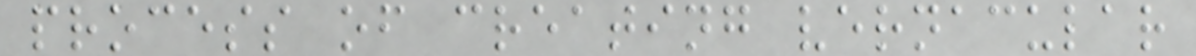process of creating vernacular
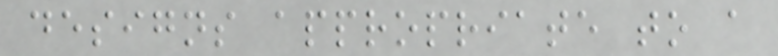designs appropriate to a
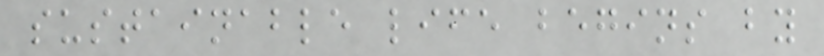sustainable life begins by
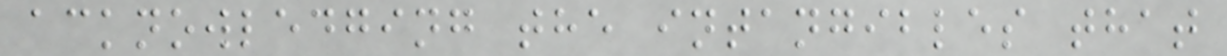acknowledging the intangibles that
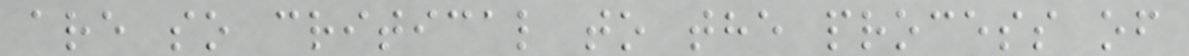are so critical to the process of
